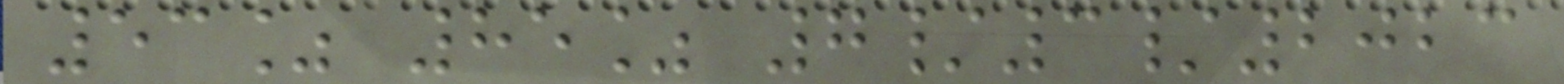53% 85% 7/3/2023
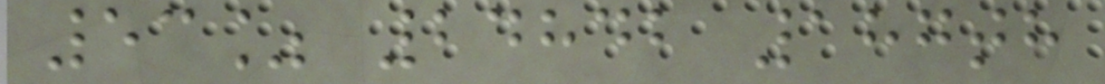53% 24842 187th
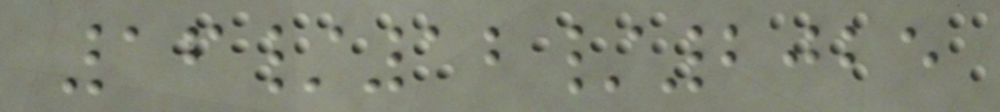16/12/2025
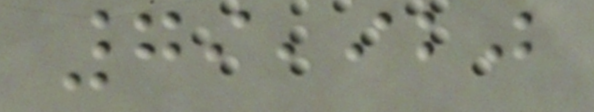79,920
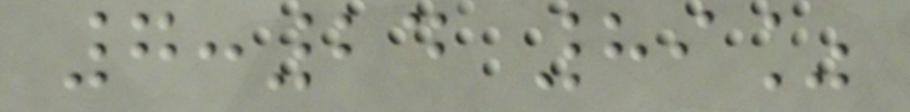7:24 89%
